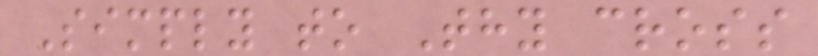Simply to Thy cross
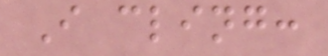I cling:
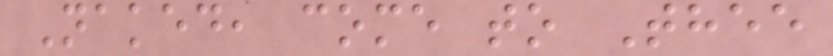Naked, come to Thee
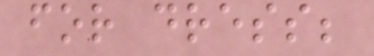for dress;
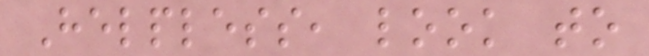Helpless, look to
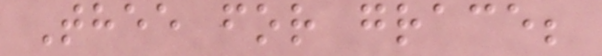Thee for grace;
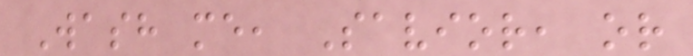Wash me, Savior, or
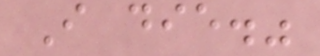I die."
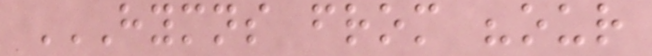HYMNS FROM "OUR
